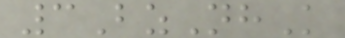3BzNhK
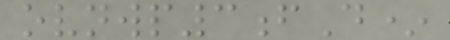ovnwp3fD*
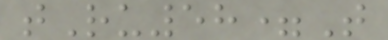tRu58=T
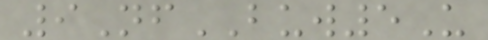9NfBUW5U
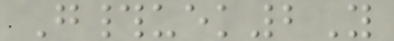G#uek2Y
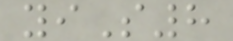yiS8
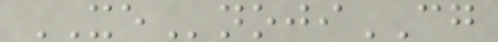XEnojiCG
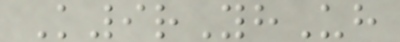K9rYhUh
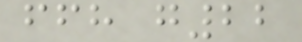ffh g22
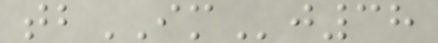tbIMj38
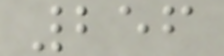256
